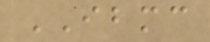IBMC
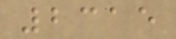2315
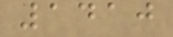1410
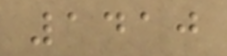1410
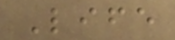Life
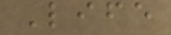Life
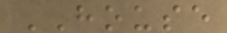HOUSE
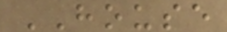HOUSE
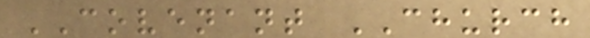COVENANT CHURCH
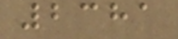2381
